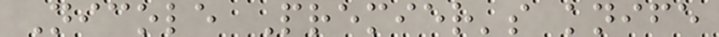Nicole Premier's knife
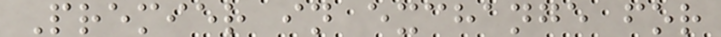Premier in exchange for
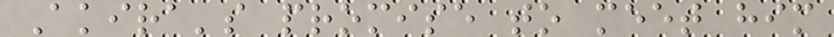Akira's promise to meet him
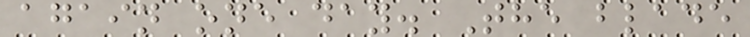again one day. The blade
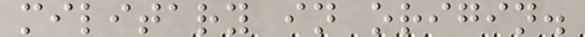military in origin.
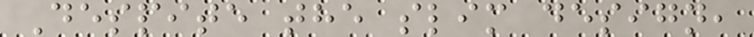Despite the slim design,
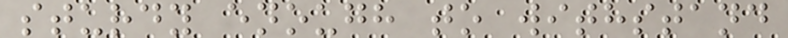sturdy enough to withstand
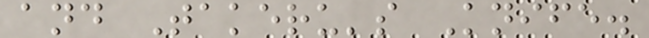and Takeru's Knife.
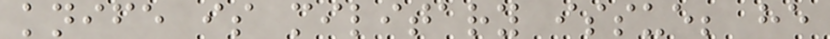knife is military issue; he
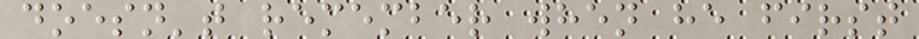doesn't remember when he first
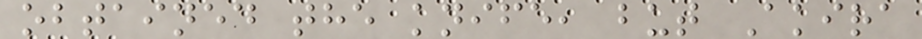obtained the knife, but Akira
